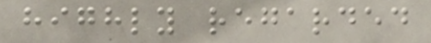highly regarded
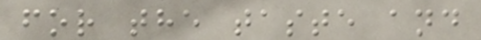for the taste and
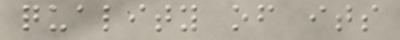quality of its
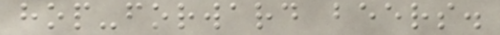hop-forward beers.
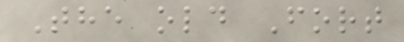The old Fort
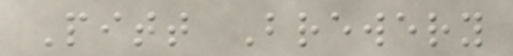Pitt Brewery
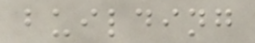building
